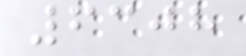6308
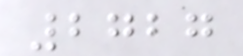2727
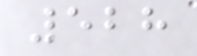528
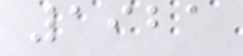1921
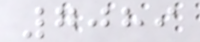7089
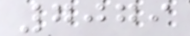7079
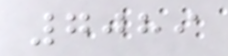7089
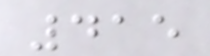415
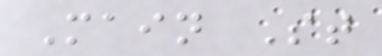Main St
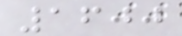1600
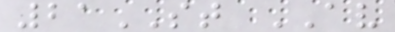21ST AV
